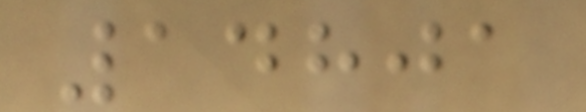14801
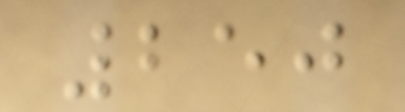250
